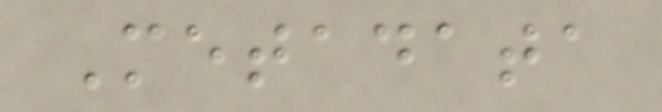Metadata
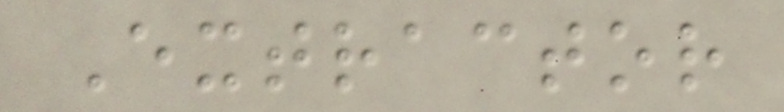Extractor
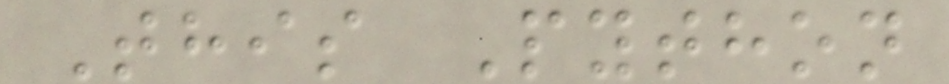This Python
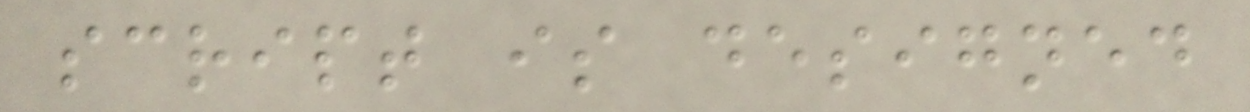script is designed
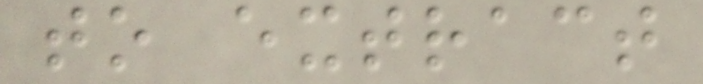to extract
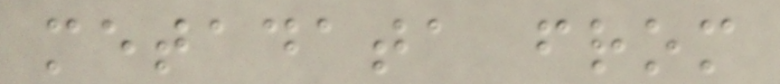metadata from
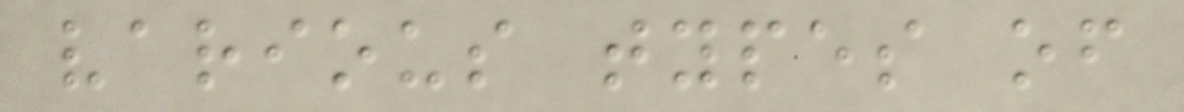various types of
